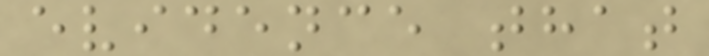evidence that
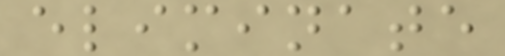eliminate
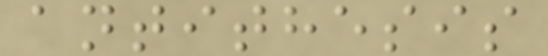antithesis
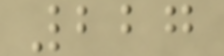227
